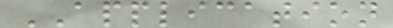APPLICATION
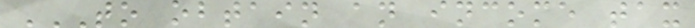TO OBTAIN AN INCOME TAX
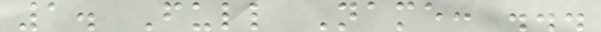1. Full Name: ...
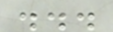...
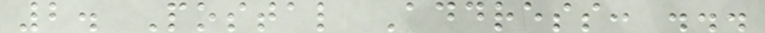2. Postal Address: ...
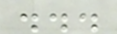...
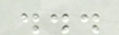...
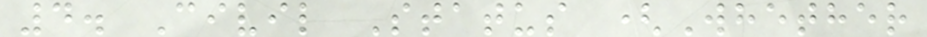4. Civil Status (Whether
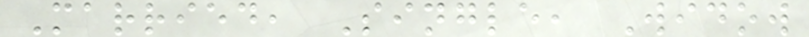Married, Single, Widow
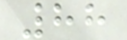88
